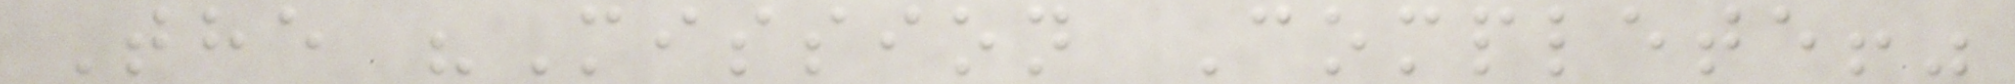The "Mission Complete!"
